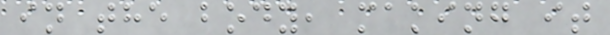in the body, making it
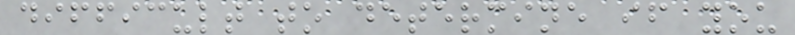difficult to determine if you
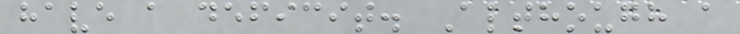have a deficit. Although a
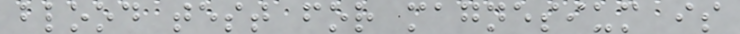blood test for magnesium is
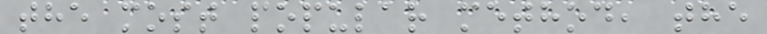the most popular method, the
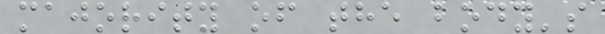majority of the body's
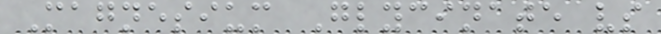Magnesium Glycinate vs
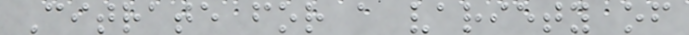Citrate for a variety of
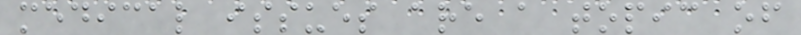medical issues are a topic of
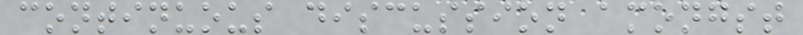continuous discussion amongst
